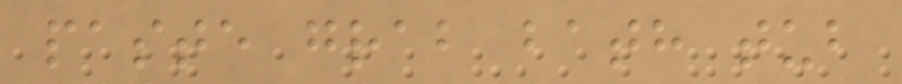paste grab bath tub
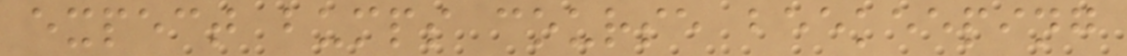expect bumps course beekeeping
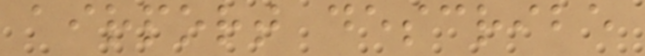airport describe
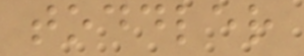toddler
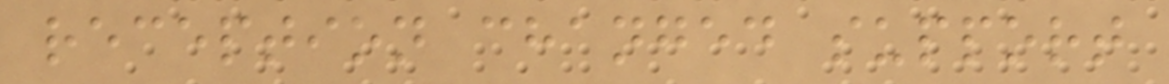reception changed support
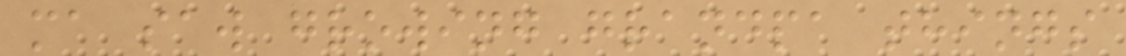ma saw growing grandpa things
